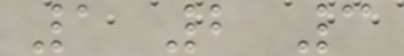1 2 3
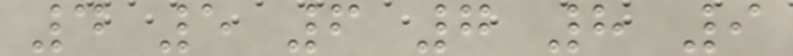4 5 6 7 8 9
